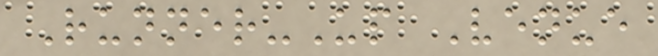Runner-Up Venue
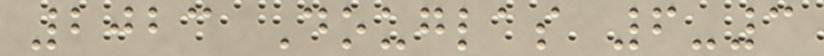2023 Douglas 6-3
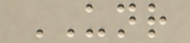UNR
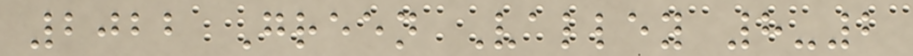2022 Green Valley 8-2
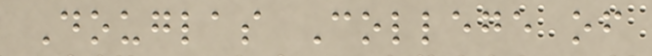Douglas College of
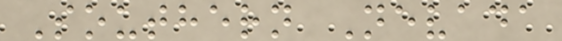Southern Nevada
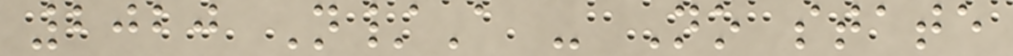2020 N/A - No state
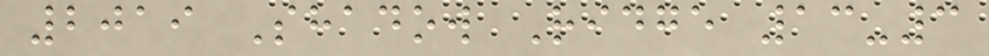2019 Shadow Ridge 13-3
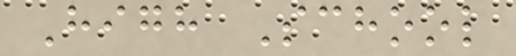High School
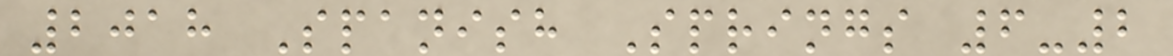2018 Spanish Springs 6-2
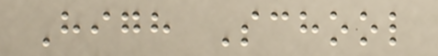High School
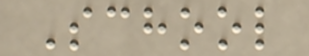School
